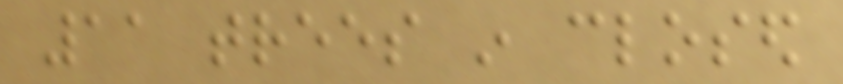11 trees in closed
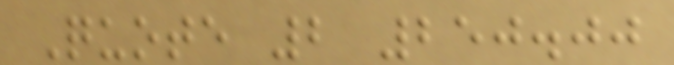Quote 2 250.00
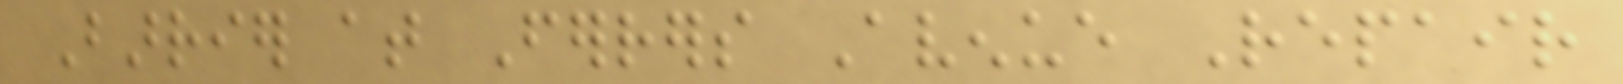Barrier at Ferrers Avenue Repair
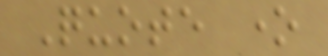Quote one
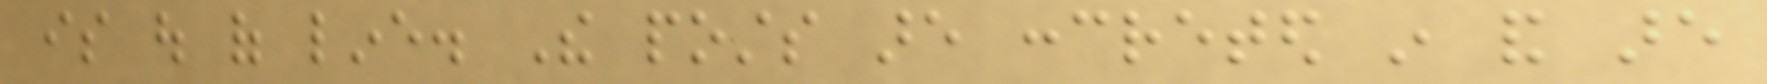is out of line. The posts are concreted in and are
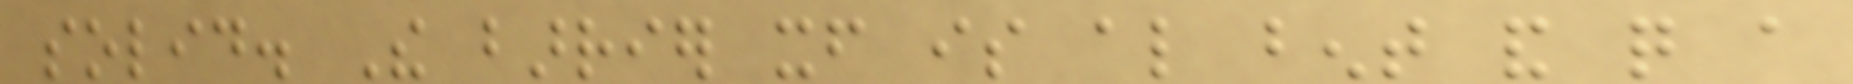solid. The barrier itself is also bent and quite a
